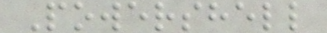Powershell
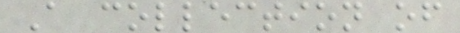A collection of
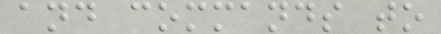and commands to
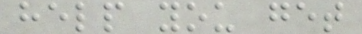help you get
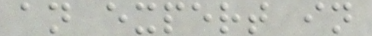an expert in
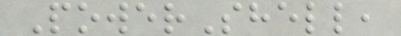PowerShell,
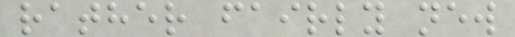rather fairly new
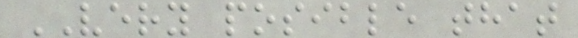VERY posible that
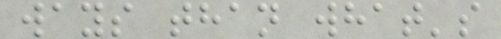ways than what's
